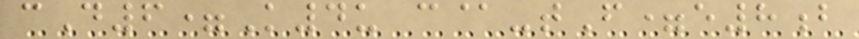cD6=K4u c@-tF=e8b
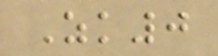Zk0
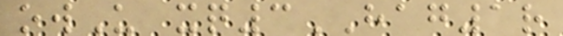owU xq3HAG1r
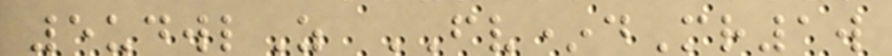5udwlZ FV*dMr1w
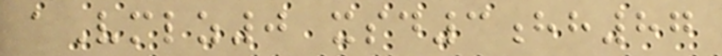aVmlz0 xsd3hh87
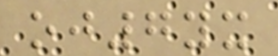oj7yx
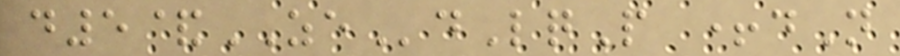d5&ZEdLqP +dN
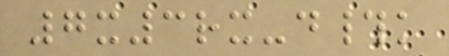7x3rx-d#k
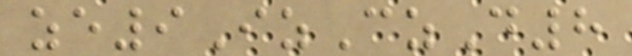ze9IzCzD8
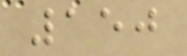150
